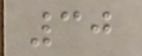30
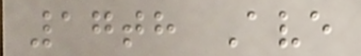17th Ave
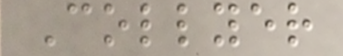Collyer
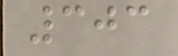303
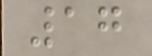17
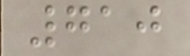710
